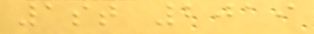1st 2019
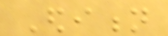Edition
